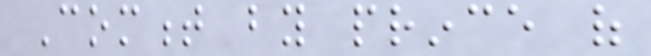Comment by prince of
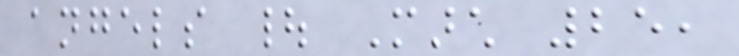angels | March 25,
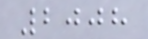2008
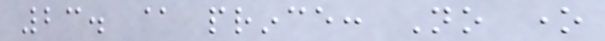23. @ prince: No one
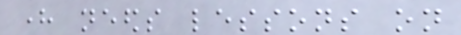here needs lessons on
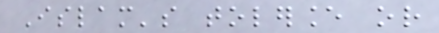Islam's tolerance or
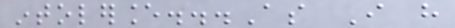intolerance...As I have
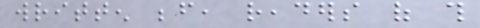written before, readers of this
